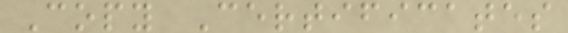Copy Certificates
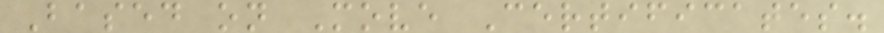Based on Move Certificates.
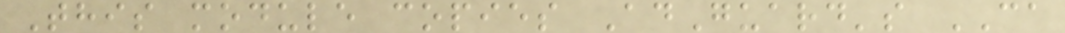This module copies AdGuard's CA
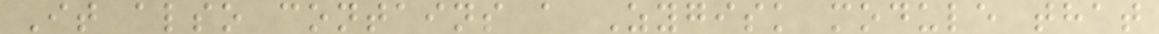It also contains a Zygisk module that
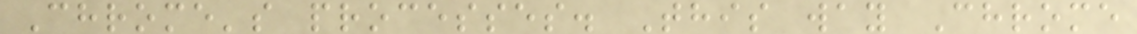Chrome's processes. This way Chrome
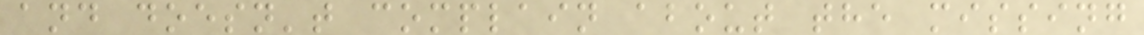and doesn't complain about the missing
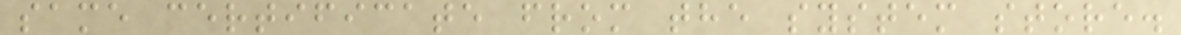same certificate from the system store.
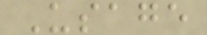Usage
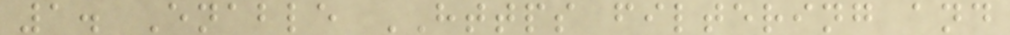1. Enable HTTPS filtering and
